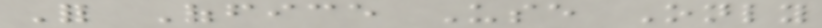For Office Use Only
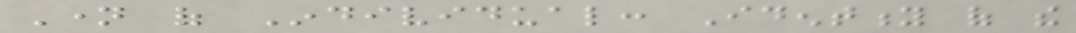Name of Individual: Identity of the
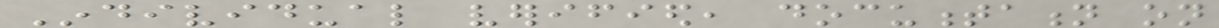Individual verified, documentation on
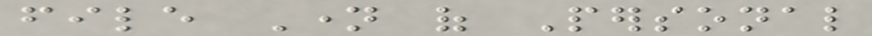file Name of Personal
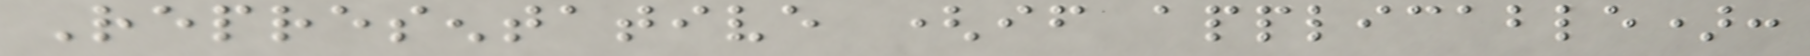Representative (if applicable):
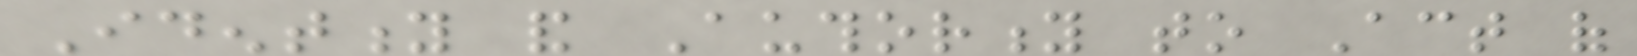Identity and Authority to Act of
